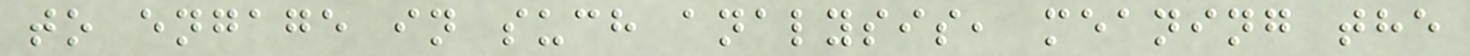to engage in such analysis, meaning the
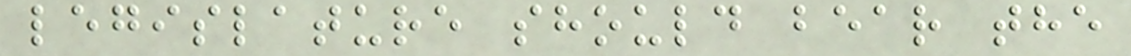legislature should bear the
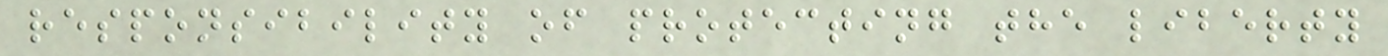responsibility of protecting the liberty
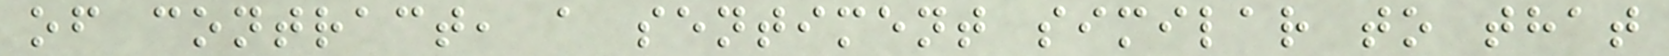of contract, a sentiment similar to that
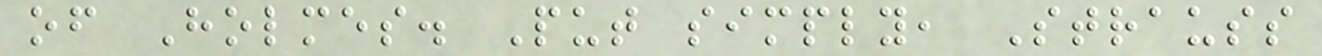of Holmes. Put simply, Strauss
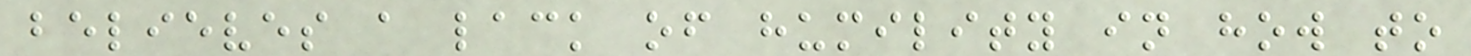believes a lack of humility in how to
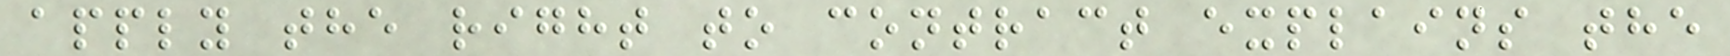apply the right to contract explains the
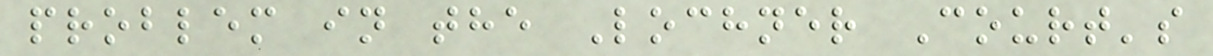problem in the Lochner Court's
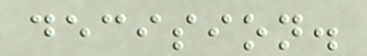decision.
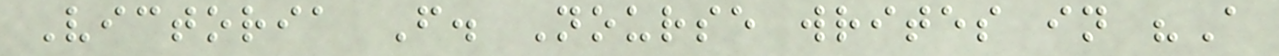Victoria F. Nourse writes in "A
